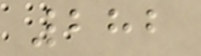282
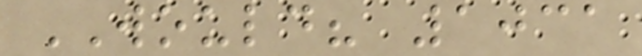WOULD? 1031
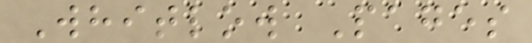Whitlow Pages
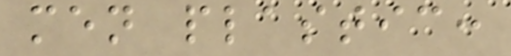men plastic:
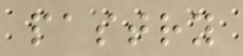pastry
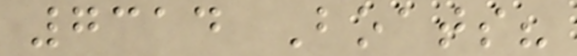7314 Boats?
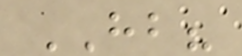HB?
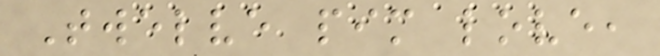Twelve pim love,
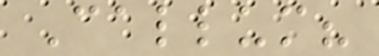Callum?
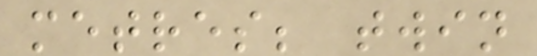metres; twin
